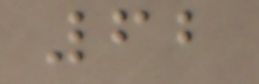62
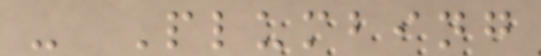- Plumbing
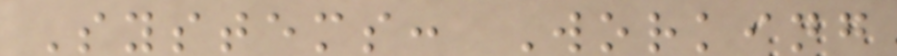Systems: Working
